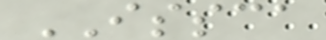ISSCA
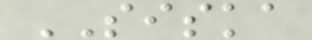SISKA
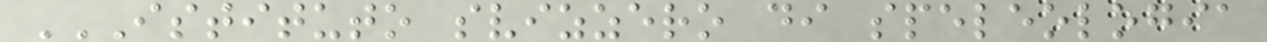ISTITUTO SVIZZERO DI SPELEOLOGIA
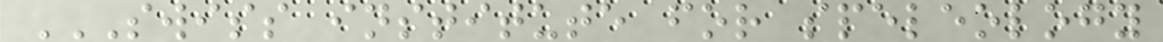SWISS INSTITUTE FOR SPELEOLOGY
